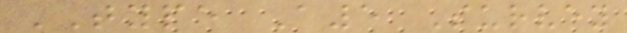TYPE A5 Survey
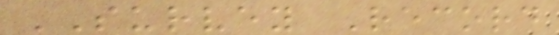SURVEY Record
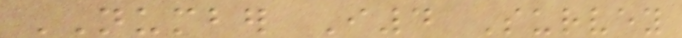NUMBER I4 Survey
